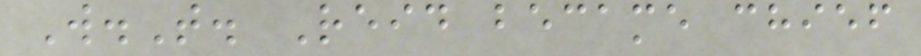W.T. Reid became chief
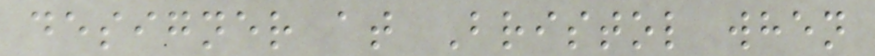designer at Bristol when
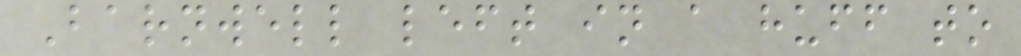Barnwell left in a huff to
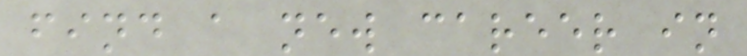find a new career in
